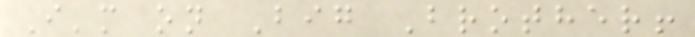I'm on Big Brother!
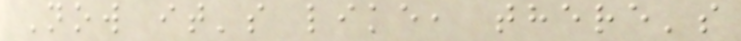Now it's like, there's
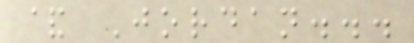& Jordan...
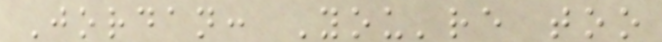Jordan: You're too
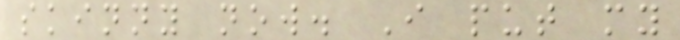skinny now. I put my
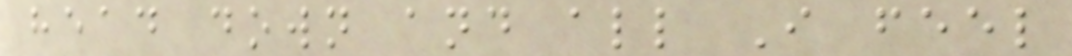head down and all I feel
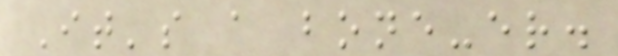It's a bone-er.
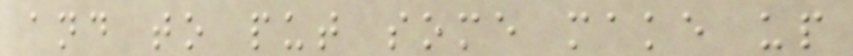and to put some make up
